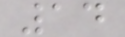14
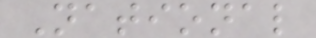National
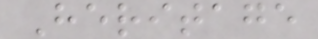Heritage
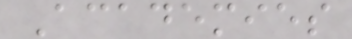Academies
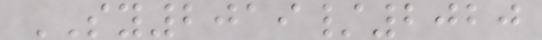SY2019/2020
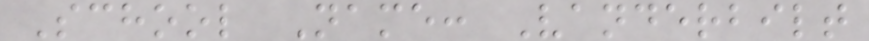School Name: Vanderbilt
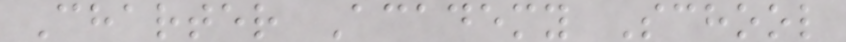Charter Academy School
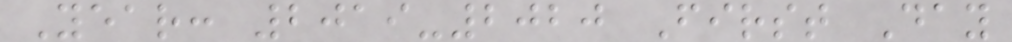Year: 2019-2020 First Day
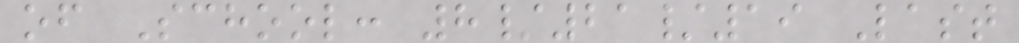of School: 8/21/19 Last
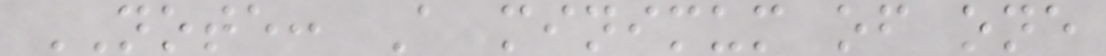NOTE: A minimum of one
